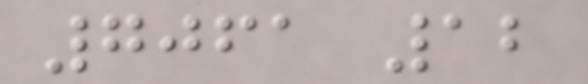7061 12
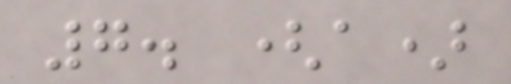7. (a)
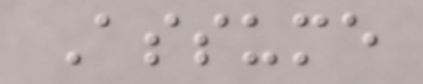Assume
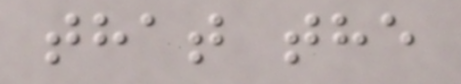that the
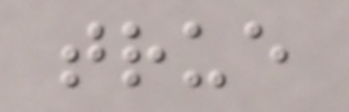true
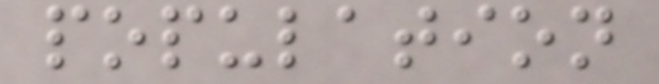population
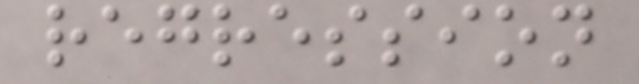regression
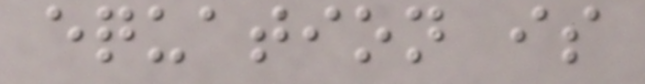equation is
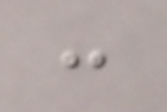:
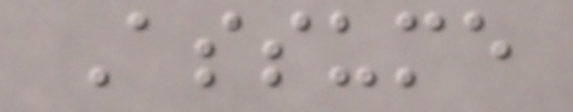Assume
